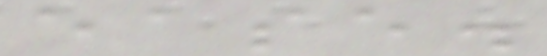ease.
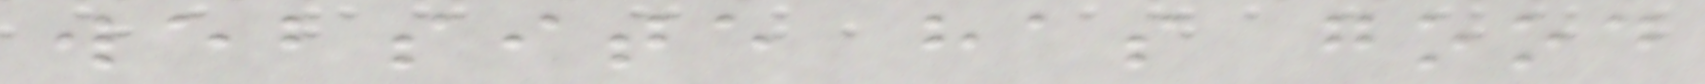website has good
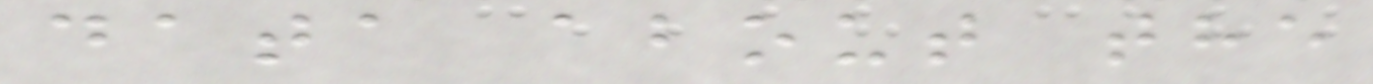data about the
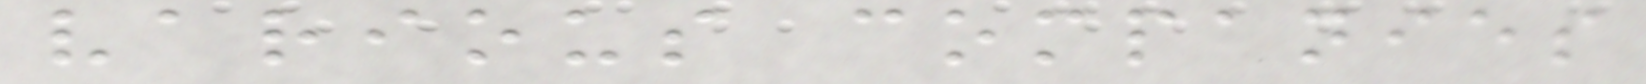various companies
